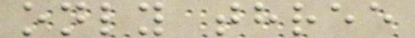only three
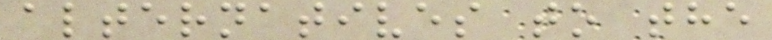alternatives to the
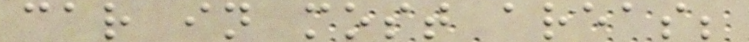car in most areas;
